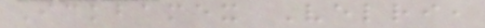Ickbamex Velri,
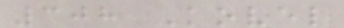308 Kovel
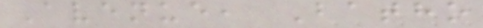Avenue, Batho
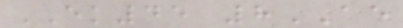EK45 8AE
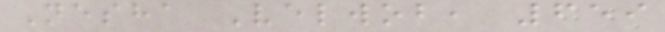Nesha Velwob, 659
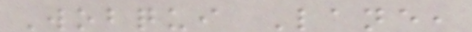Wobqui Lane,
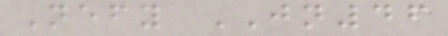Nefy JN46
